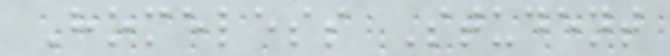Homeless Student
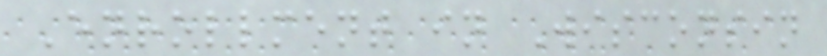Enrollment in Wisconsin
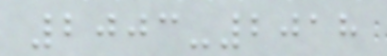2003-2018
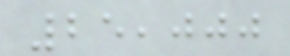25,000
